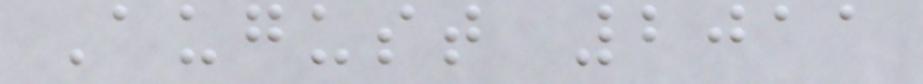August 2011
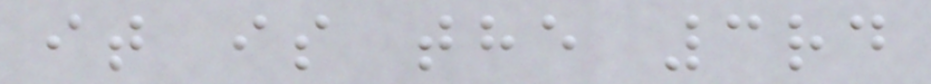it is the 3rd
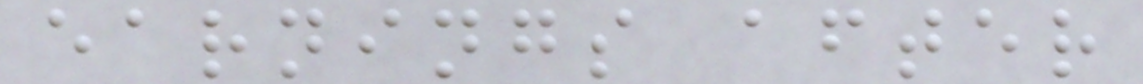earnings after
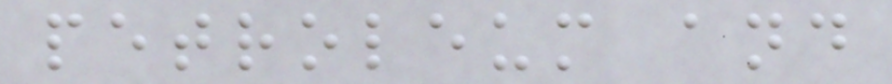petroleum and
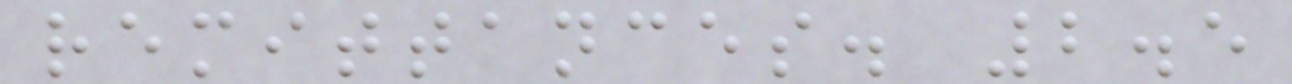remittances. 2.5
